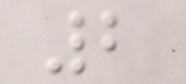2
